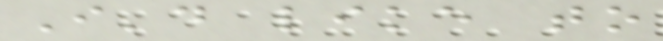I'd like to
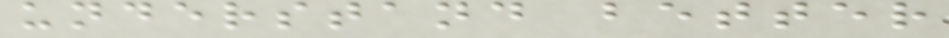understand better
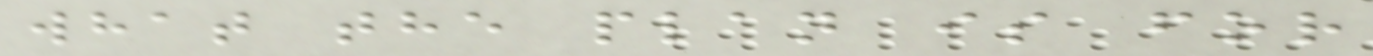what the plan is for
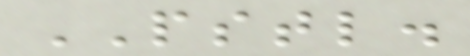PSTL.
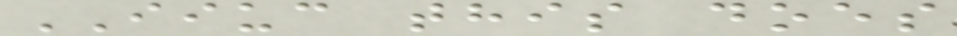IIUC this does
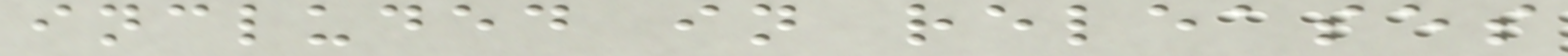included in releases
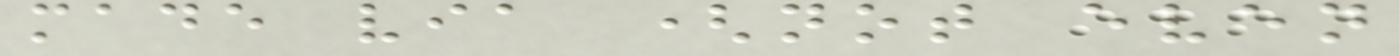made via (not even
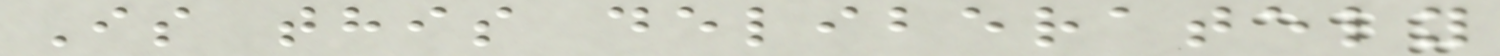Is this deliberately
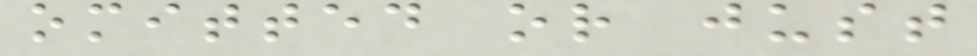omitted or just
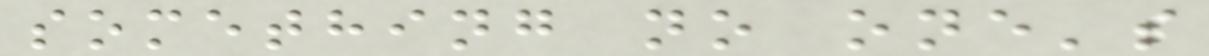something no one's
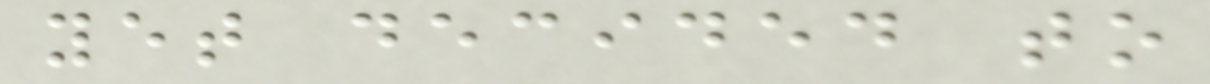yet decided to
